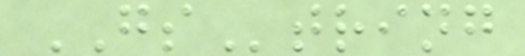GString
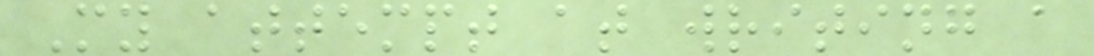My attempt at writing a
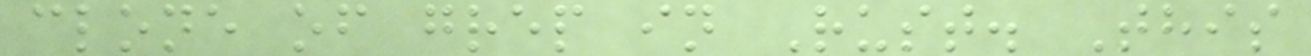clone of grep in Rust. This
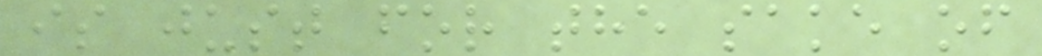is just for the sake of
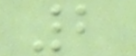2
